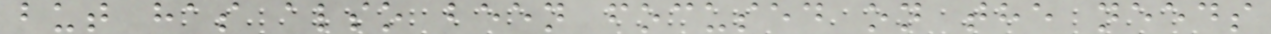but has also been focused on the needs
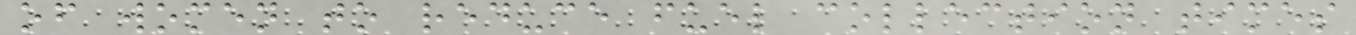of women to reduce fuel collection times
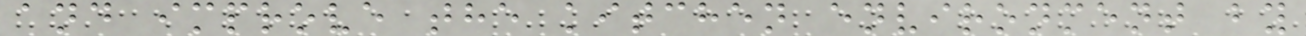and improve the kitchen environment by
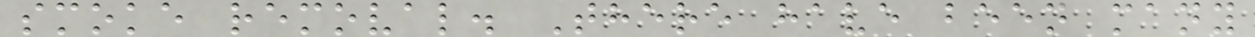smoke removal. There have been many
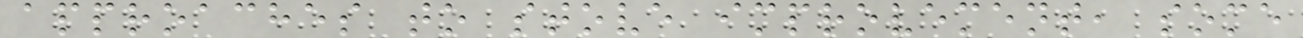approaches to stove improvement, some
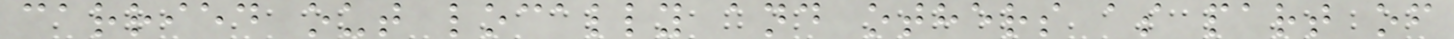carried out locally and others as part of
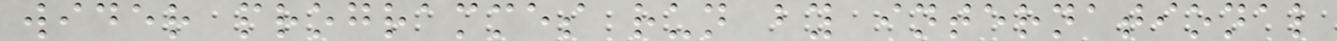wider programmes run by international
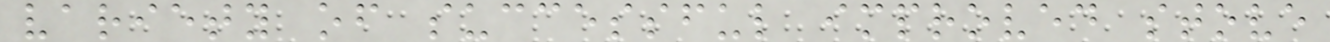variety of successful improved stove
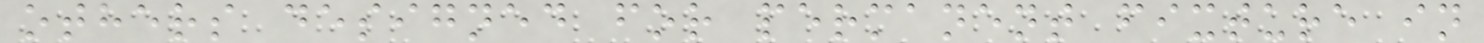others designed for permanent fixture in
